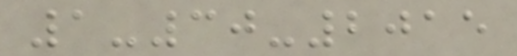1-30-2015
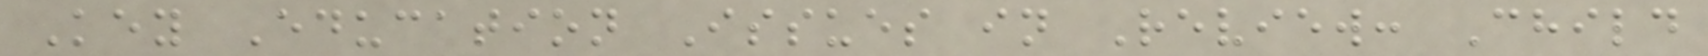Key Education Issues in Review: Child
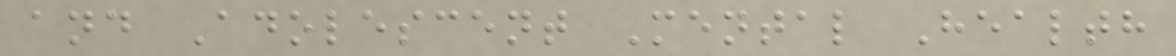and Adolescent Mental Health
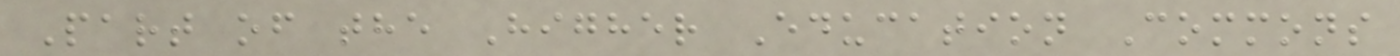Part of the Higher Education Commons
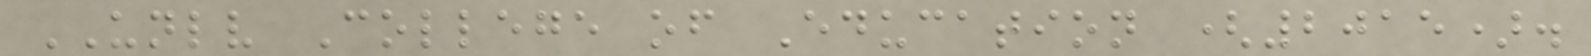UNLV College of Education (2015).
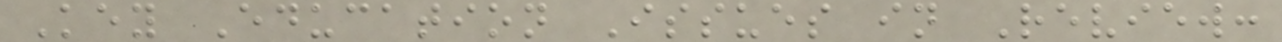Key Education Issues in Review:
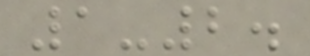1-2.
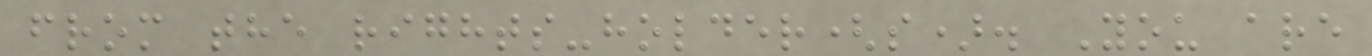from the rights-holder(s). You are
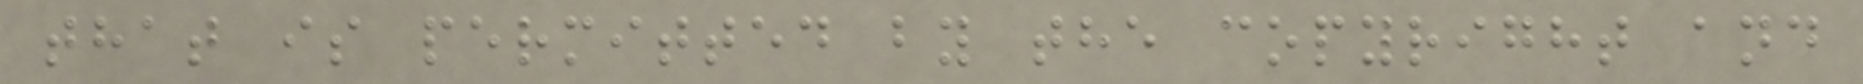that is permitted by the copyright and
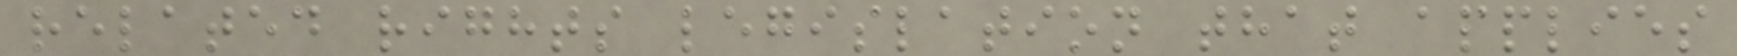related rights legislation that applies
